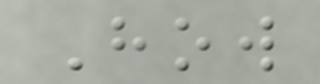How
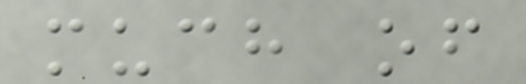much of
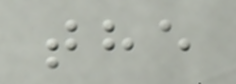the
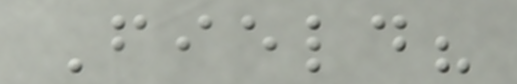Field?
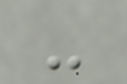-
